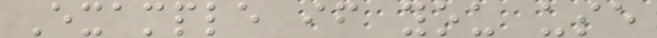Example if you use
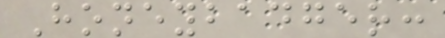Honeybadger:
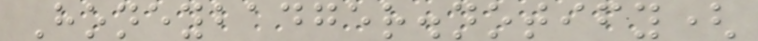Honeybadger.notify(
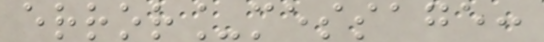error_message:
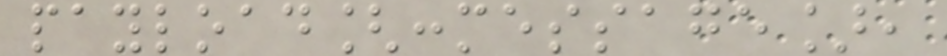payload[:message],
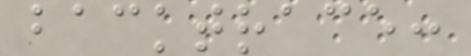backtrace:
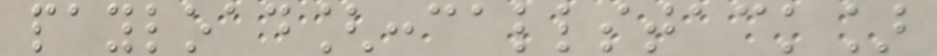payload[:callstack]
